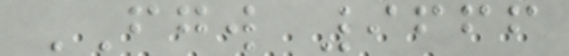FGW 9666
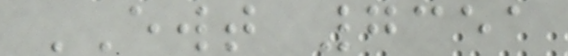EWT 7351
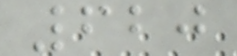620
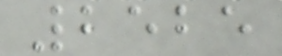2525
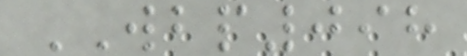WBP098
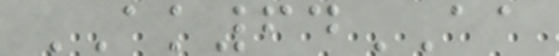AK64AA
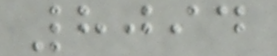8094
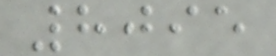8095
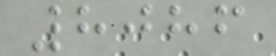8086
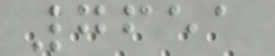7651
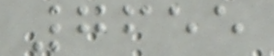7655
